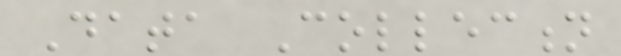Data Collection
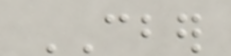CBER
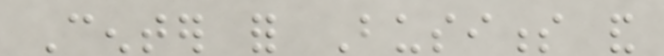Center for Business and
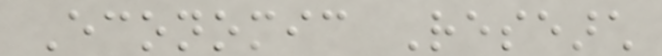Economic Research
